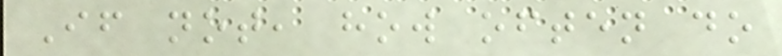If not, how often do
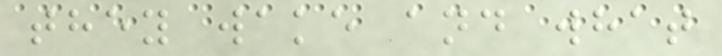they wake and what
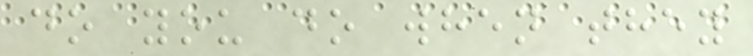do you do when they
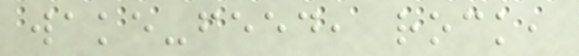wake-feed, rock,
